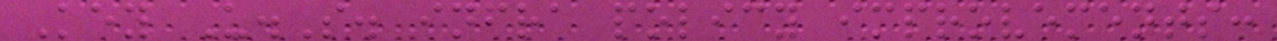Key U.S. infra policy improvements:
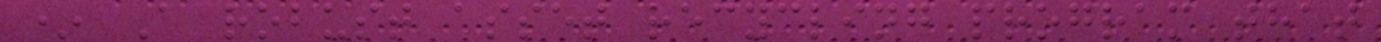* A robust asset recycling program that
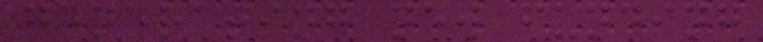generating new funding
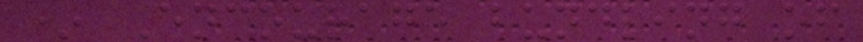* Encourage bundling of
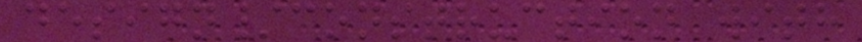design/construction with
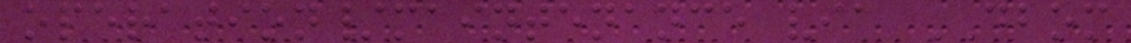operation/maintenance via DBOM
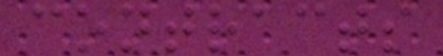contracts
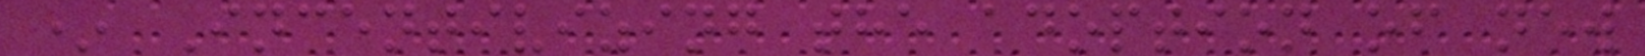* Incentivizing the adoption of new
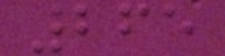265
